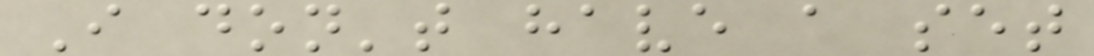I don't have a set
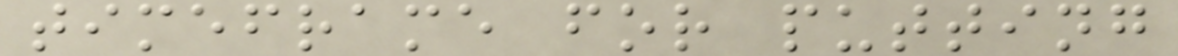timeframe for putting
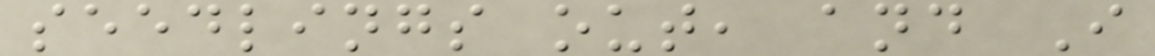seedlings out, and I
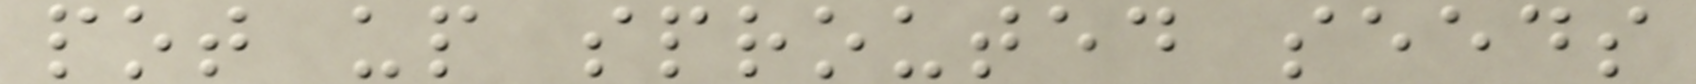pot up sprouted seeds
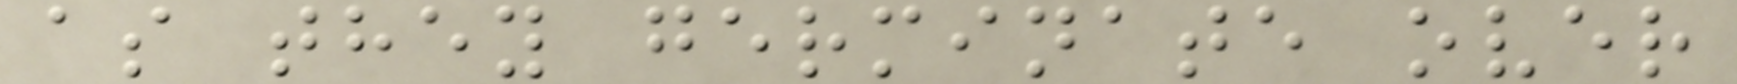as they germinate over
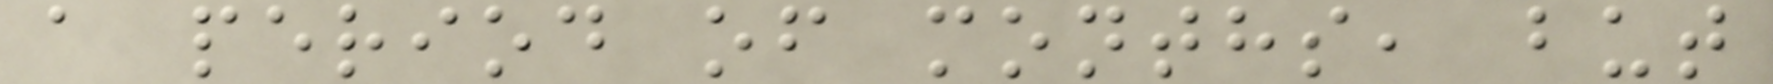a period of months, but
